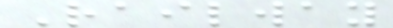Railway
